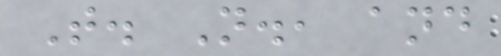T. N., and
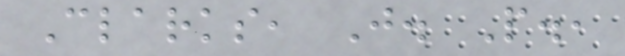Clarks, J. P.,
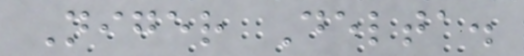Niger Delta.
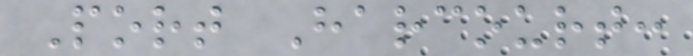Port Harcourt:
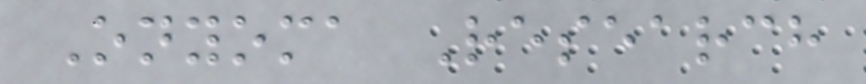Onyoma Research
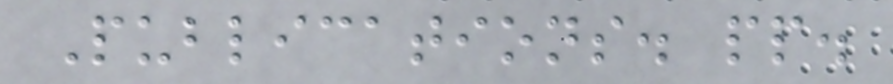Publications. pp.
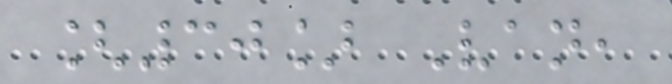[30] Van,
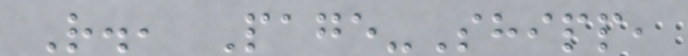R., Page-Shipp,
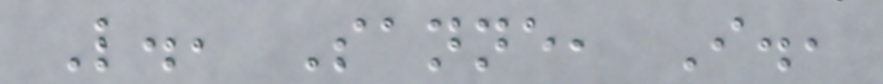L., Sanne, I.,
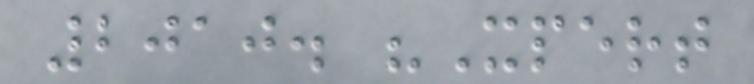2010. "Xpert
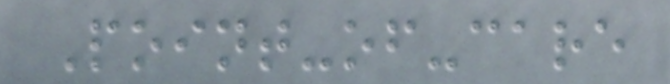Point-of-care
